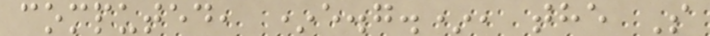computed, *e.g.*, the S
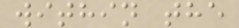within the
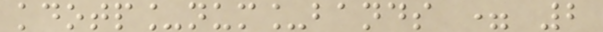kdotp_num_bands = 2
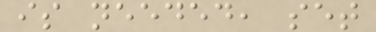is needed, set
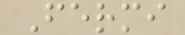Fermi
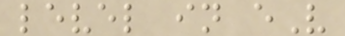level in eV
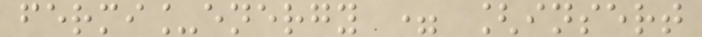fermi_energy = [insert
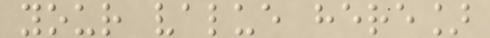your value here]
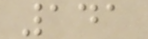141
